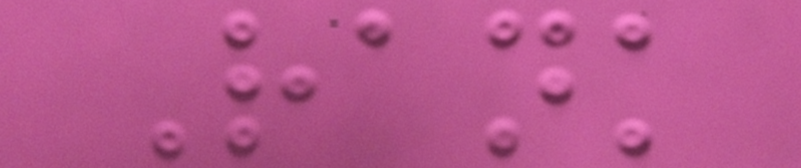Rank
